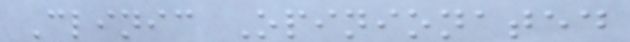Clinic Opinionated
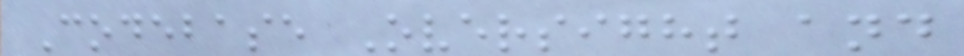Codebase Oversight and
